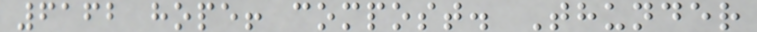6162 hope! compost. Thunder
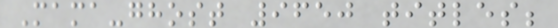Mama-ghost 9650 titles;
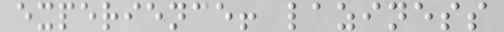experience! laziness
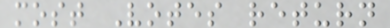most Votes return
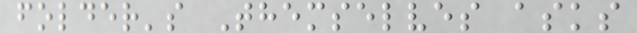folder's Themselves asks
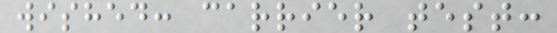wished: carrier test:
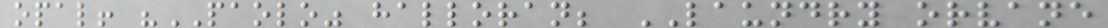opal! "PAOLO" halloran; LAUNDRY orvane
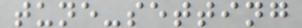tune-setting
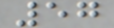57
